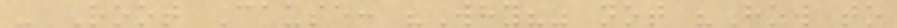- Root Cause: "Why?" not "How to
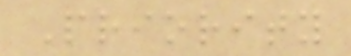Priority
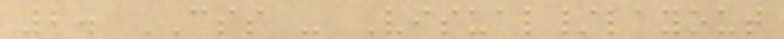2. CSS - Visual/layout
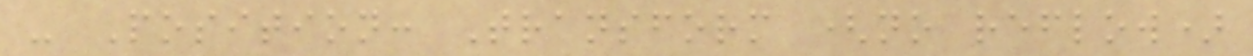- Position: Transform (no reflow)
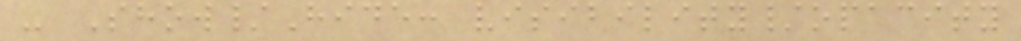- Show/Hide: visibility/opacity
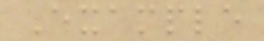Example
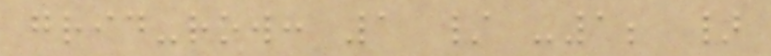grid-row: 1 / -1; }
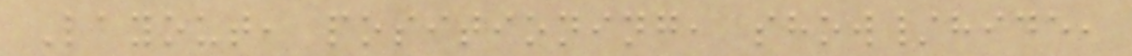Layout, positioning, show/hide,
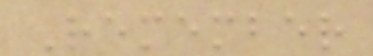Remember
